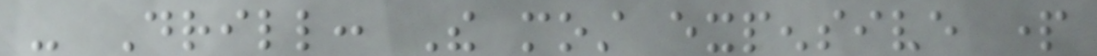- Drill: The most expensive part
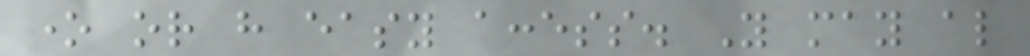one or have easy access. You may also
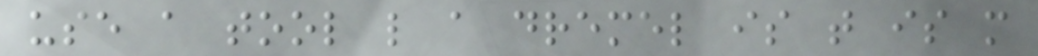use a tool like a dremel is that is more
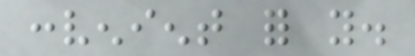convenient for you.
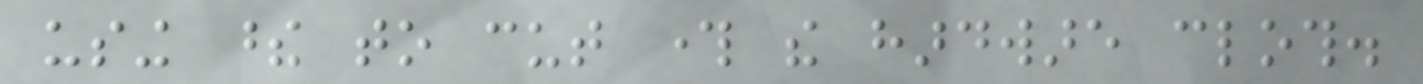using these to cut through the hardware cloth.
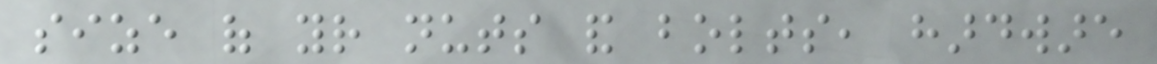size of your nuts and bolts, hardware
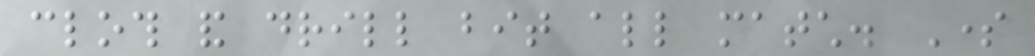cloth and drill bit all match. Some
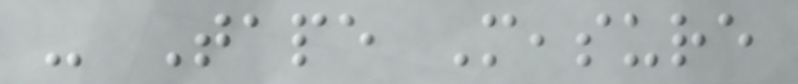- Tape Measure
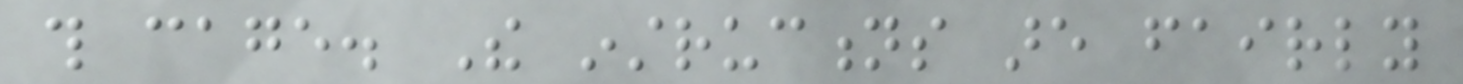this cage. The instructions are fairly
